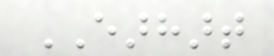EARHART
